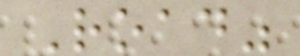Road"
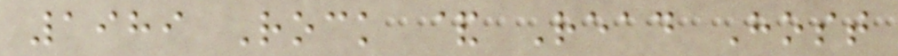1989 Rock & Read Host
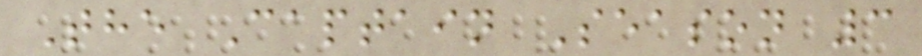The Captain Season 3
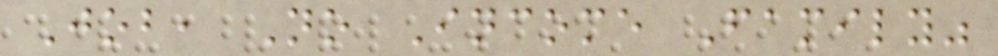Job, No Income Family"
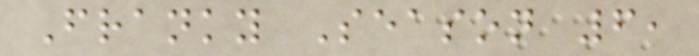Franky Season 6,
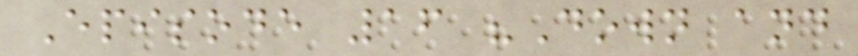Episode 16 "Down and
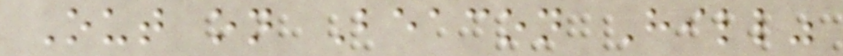Out on Beacon Hill"
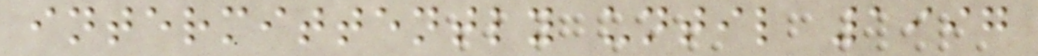intermittently until 1997
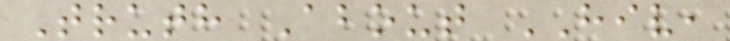Truth About HIV,
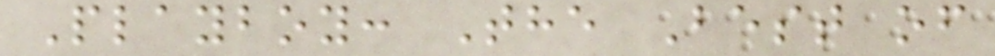Playboy: The Best of
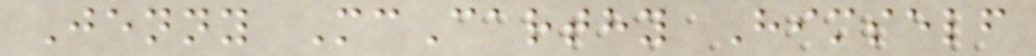Jenny McCarthy Himself
